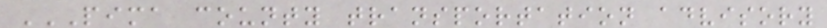PIMA COUNTY TRANSPORTATION ADVISORY
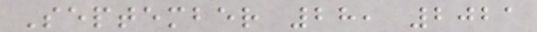September 28, 2021
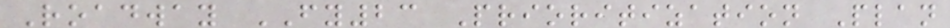Roadway FY23 Prioritization Plan
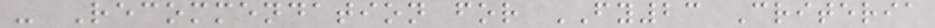- Recommendation for FY23 Criteria
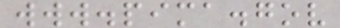www.pima.gov
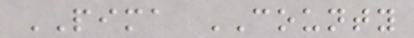PIMA COUNTY
